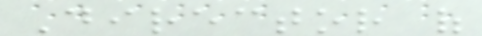Director of
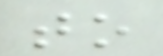to
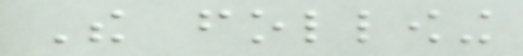The following
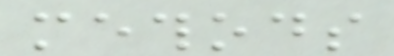methods
